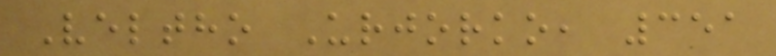Veltho Urjorko, 351
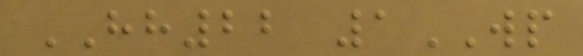HH22 1WP
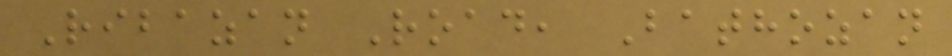Ribazan Road, Bathozan
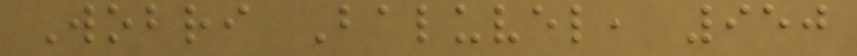Wobri Baluvel, 950
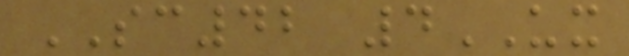SC42 4UX
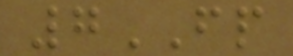7FP
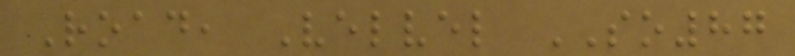Road, Velvel SO87
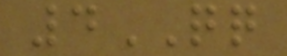4QQ
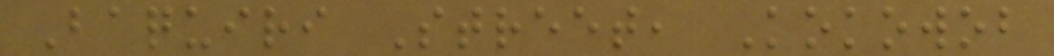Baquiri Street, Kokowob
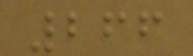266
